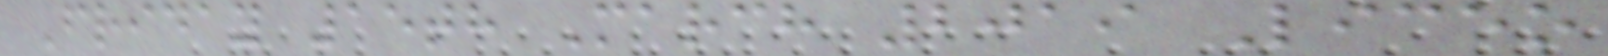Friday 15th March 2019 Liceo
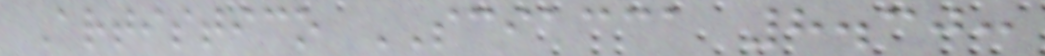Artistico SCIACCA 8.30:
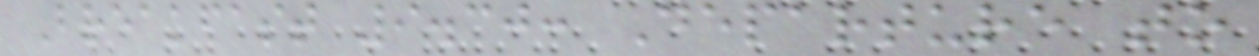Breakfast 9.30: Departure to
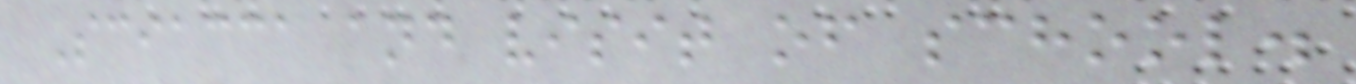Sciacca and visit of school.
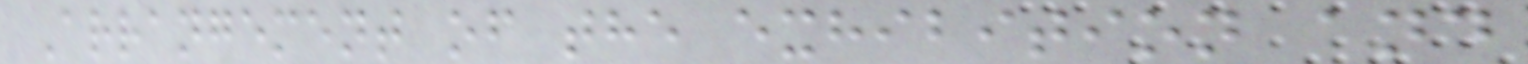Arrangement of the exhibition and
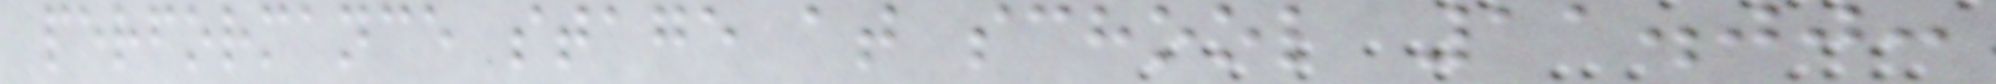performance stage at school 11.00:
